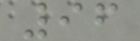96
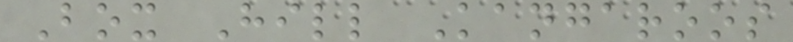Box Hill Kangaroos
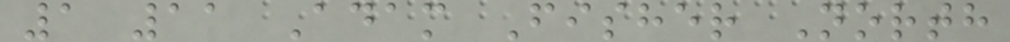1 11 Adam Fisher North
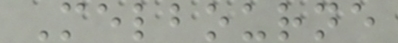Melbourne
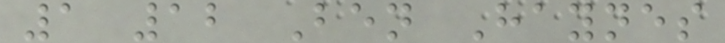1 12 Ben Haynes
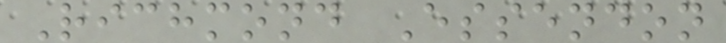Richmond Essendon
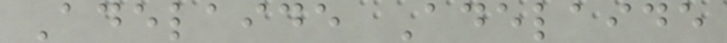Adelaide Adelaide
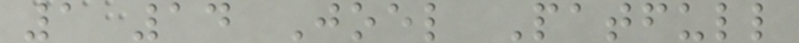1 14 Joel Patfull
